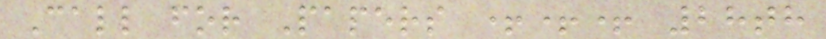Call for Papers +++ 28th
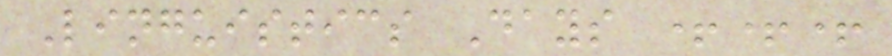Linguistics Days +++
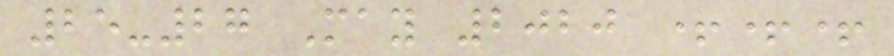25-27 May 2020 +++
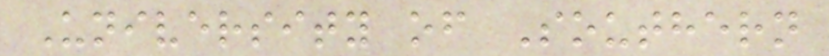University of Southern
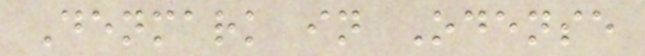Denmark in Odense
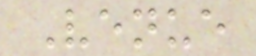Venue
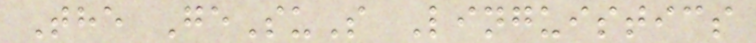The GeSuS Linguistics
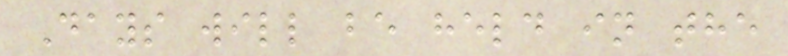Days will be held in the
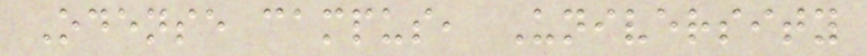Odense campus, University
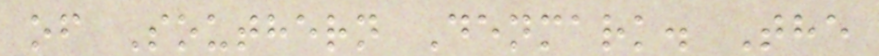of Southern Denmark. The
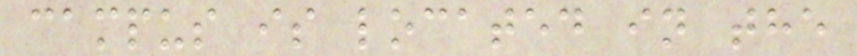campus is located in the
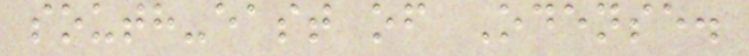south-east of Odense.
